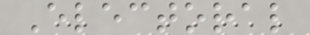Electoral
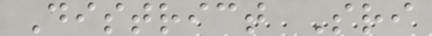District Sri
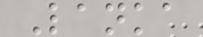Lanka
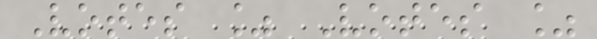Votes % Votes %
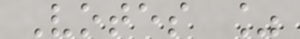Votes %
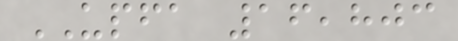UPFA 16,803
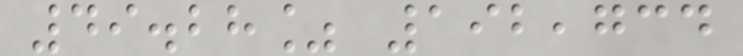49.28% 192,734
